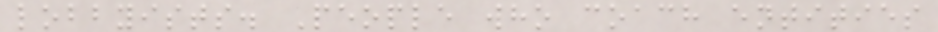lobbyists. People who coach entities
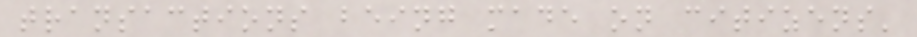transactions being made on citizens'
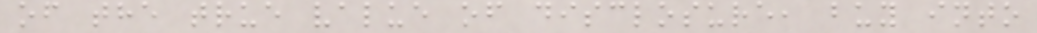of the true value of disclosure, buy into
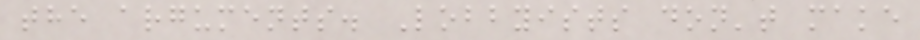the arguments. Lobbyists don't make
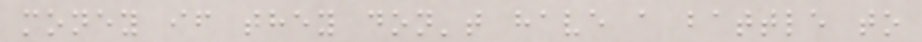money if they don't have a battle to
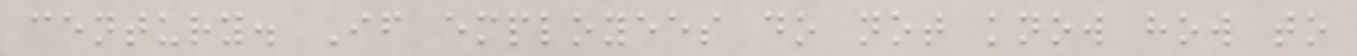century. If employees do not know how to
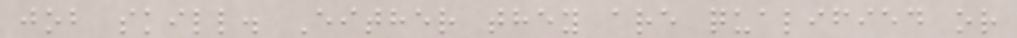job skill. Either they are qualified or
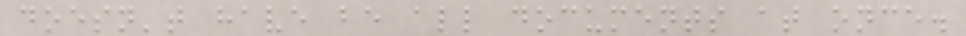doesn't have be all documents at once.
